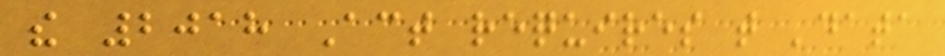the 2018 Act requires that 'data
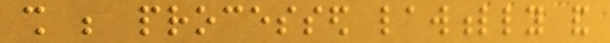shall be processed lawfully and
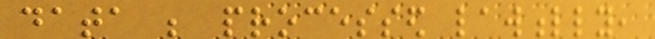data be processed lawfully,
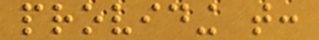providing that:
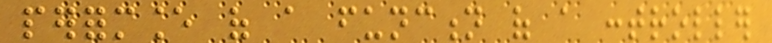performance of a function of a controller
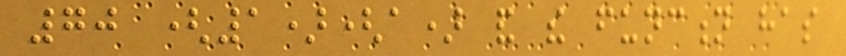70 (1)(a) and the function has
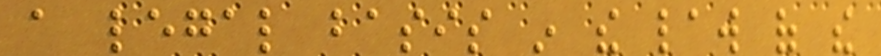a legal basis in the law of the
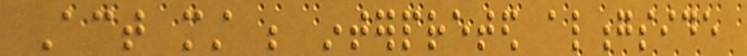Act must be interpreted alongside
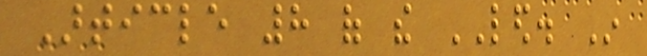Article 8 of the LED. In
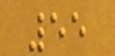55
